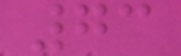73
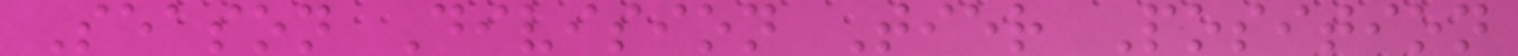Season Division Tier Position
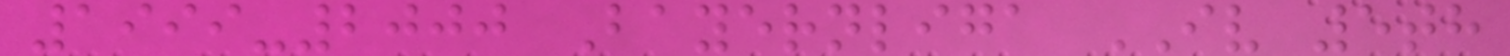1999-2000 Bayernliga IV 5th
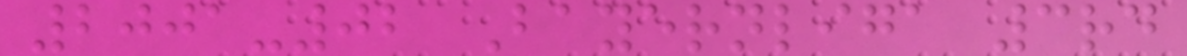2001-02 Bayernliga 3rd
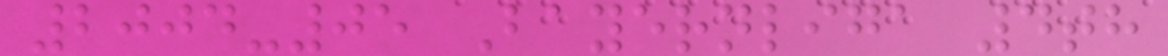2004-05 Bayernliga 4th
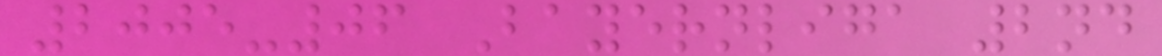2005-06 Bayernliga 2nd
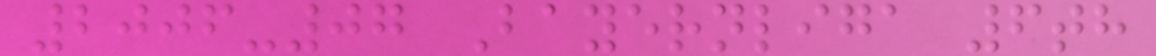2006-07 Bayernliga 6th
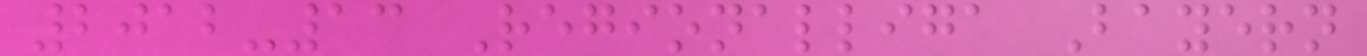2012-13 Regionalliga Bayern
